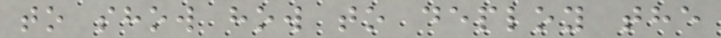to show how to deploy the
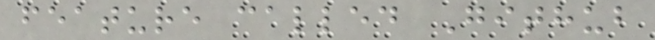feature called Github
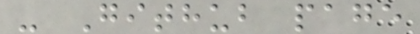- Github page
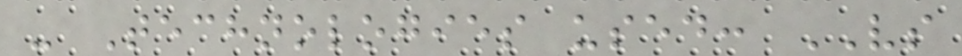- Technologies used: VS
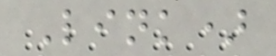Link)
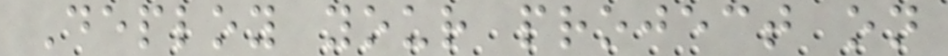Deploy your project on
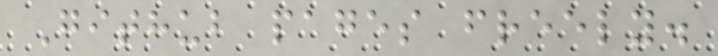Github pages freely.
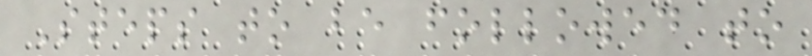Steps to be followed to
